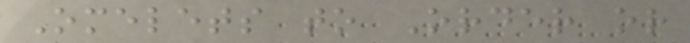Omelets to Order or
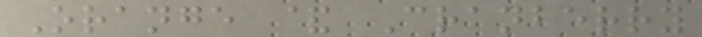Orange & Cranberry
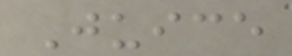Juice
